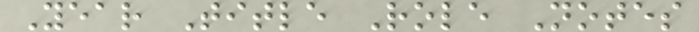Year Title Role Notes
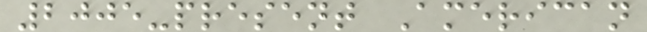2005-present American
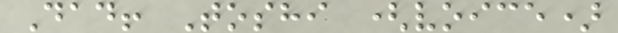Dad! Toshi (voice)
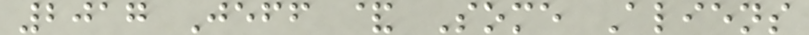2017 Jeff & Some Aliens
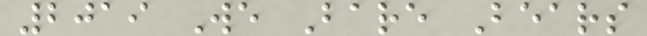2019 We Bare Bears
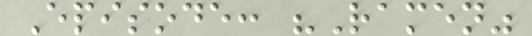Episode: "Ramen"
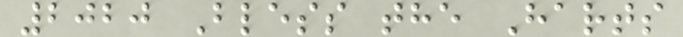2020 Bless the Harts
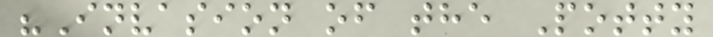"Invasion of the Potty
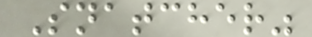Snatcher"
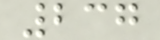237
